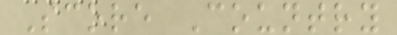Score Country
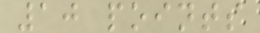10 points
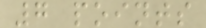7 points
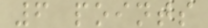6 points
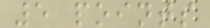5 points
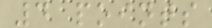4 points
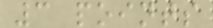3 points
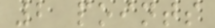2 points
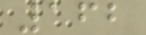162
